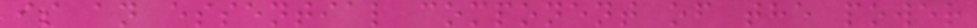is an essential component of the power
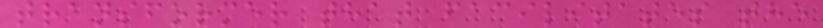transformer that facilitates the
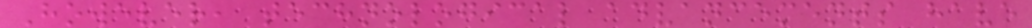However, technological advancements have
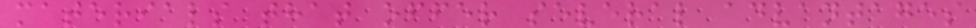materials that offer several advantages
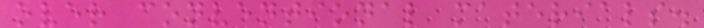over conventional materials.
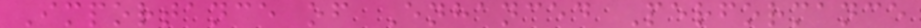Importance of Enhanced Performance
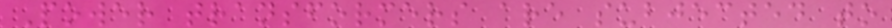Power transformers are subjected to
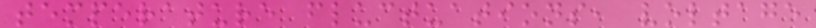temperature fluctuations, voltage
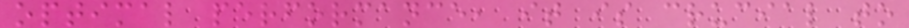optimal performance, it is crucial to
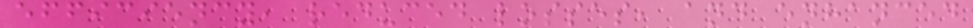efficiency, reduced losses, and enhanced
